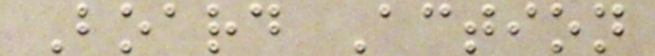Board Action
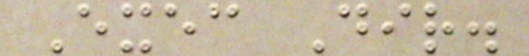Exec Dir.
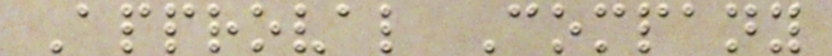Approval Company
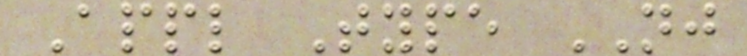Appl Type NJ
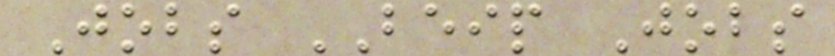Jobs BEIP Jobs
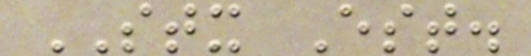STX Est.
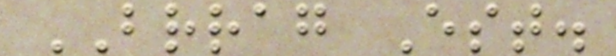BRRAG Est.
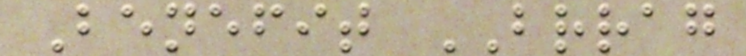Benefit BRRAG
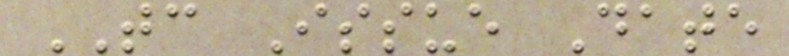TC Issue Date
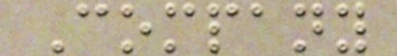Company
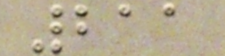211
